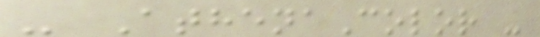- AthenaColor -
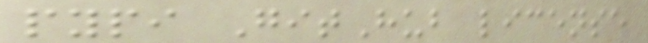pypi GitHub license
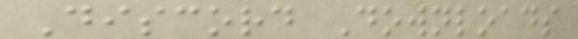Discord Downloads
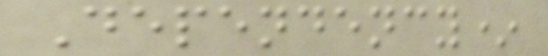Dependency*
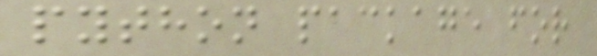python package for
